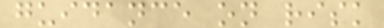guidance on risk
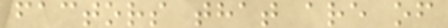factors that are of
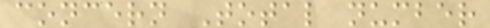concern Total number
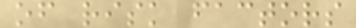of risk factors
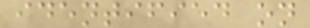identified on
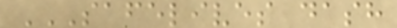SAFELIVES DASH
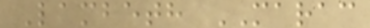Lambeth MARAC
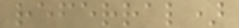referral)
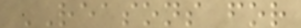REASONS for
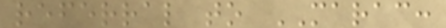referral to MARAC:
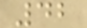42
